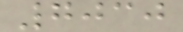7030
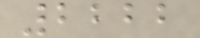2222
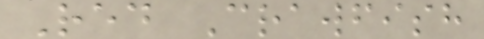Red Crawfish
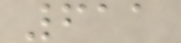611
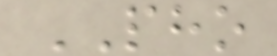PHO
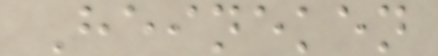Heineken
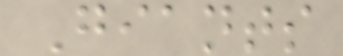Giants
